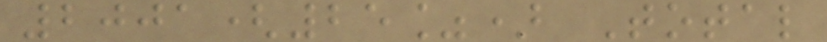2001(25%) Total
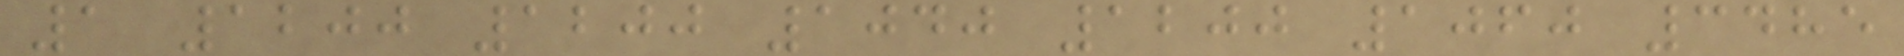1 1200 1200 1040 1200 1060 3485
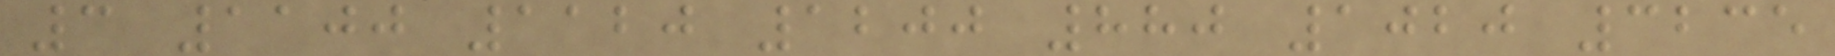3 1100 1120 1200 880 1020 3235
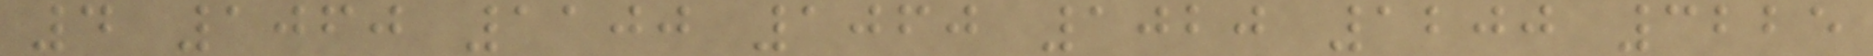4 1060 1100 1060 1020 1200 3225
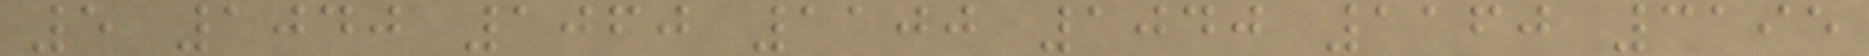5 1040 1060 1100 1040 1160 3195
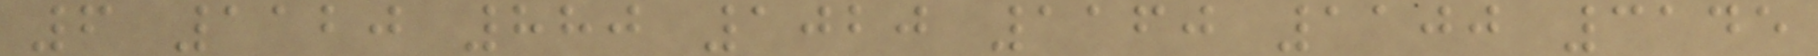6 1120 880 1020 1160 1100 3145
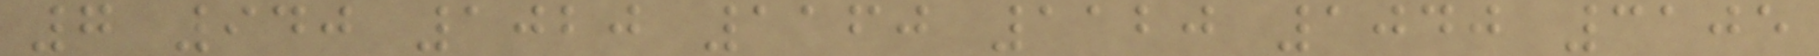7 940 1020 1160 1120 1040 3105
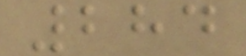284
